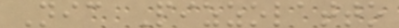Nic Pizzolatto
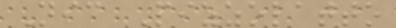Nic Pizzolatto
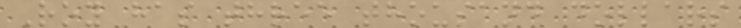Roy has three thousand dollars
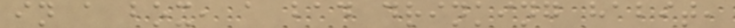in a box, a bad drinking habit,
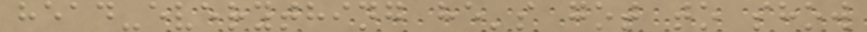head-everything he's got to show
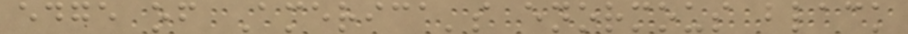edge of America's enormous black
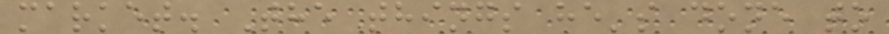market. The things he's done to
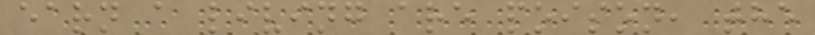earn a living are poison, the
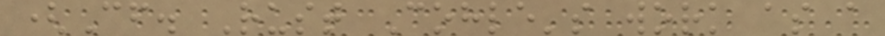(Cf. Rust Cohle's work as a
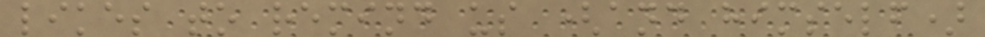likes to remind us (and himself)
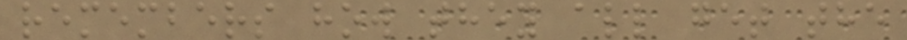remembers how they all get the
